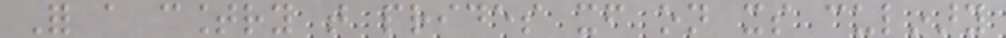For a country that prides itself on its culinary
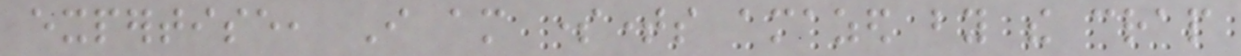expertise, I am sometimes amazed by the crap
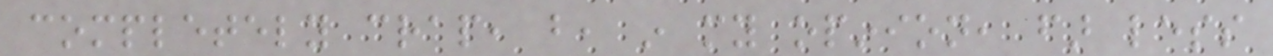completely crap, but, in my opinion, far less
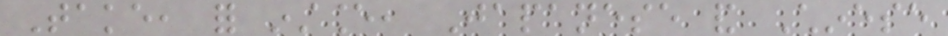Take, for instance, Japanese and Chinese
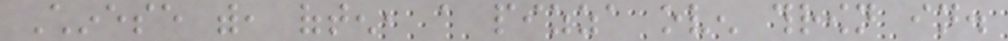Chinese with, often, a pizza oven thrown in.
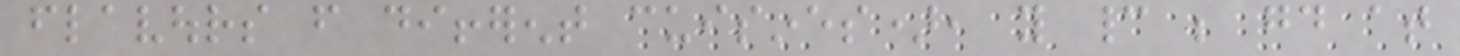flavours from different cuisines), you cannot be good at
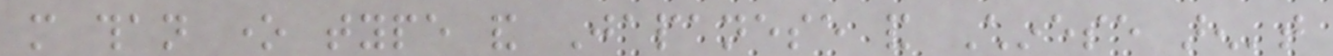more than one type and Japanese and Chinese aren't
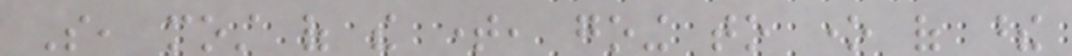So, most of the time, going to one of these
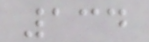134
